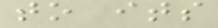to its
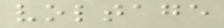voltage
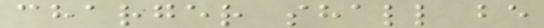charger shall be
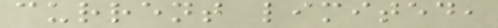current limited,
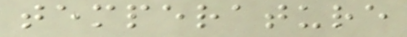temperature
